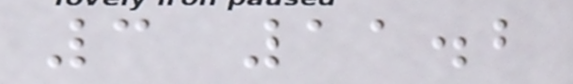3 11.2
